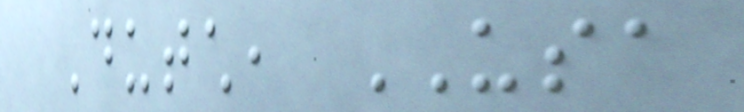Dutch, USA
